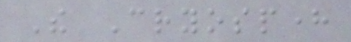The Cryosphere
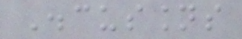Discussions
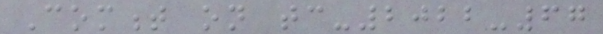Comment on tc-2022-67
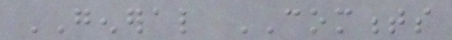GENERAL COMMENTS
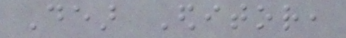Dear Editor,
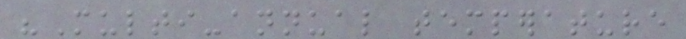"Multi-annual temperature
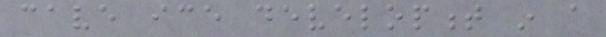cave ice development in a
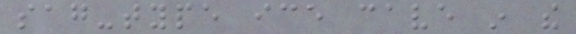sag-type ice cave in the
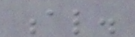al.
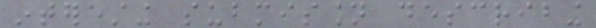interesting submission describing
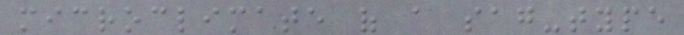microclimate of a sag-type
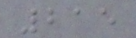215
